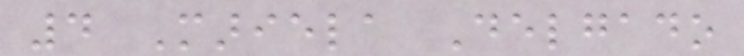4 Mariela Delgado
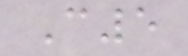C5
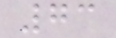73
